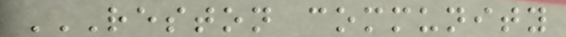RESTON COMMUNITY
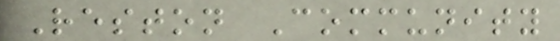Reston Community
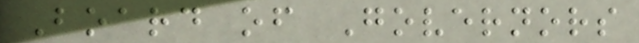Board of Governors
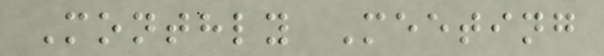Monthly Meeting
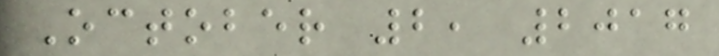October 2, 2017
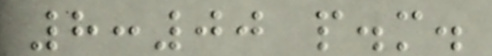8:00 p.m.
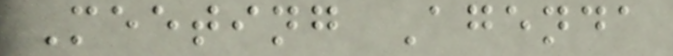Meeting Agenda
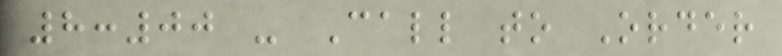8:00 - Call to Order
